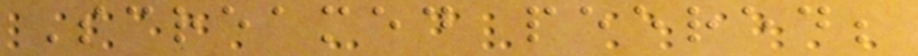Screamed peered;
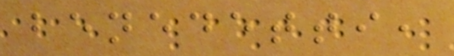benedetti,
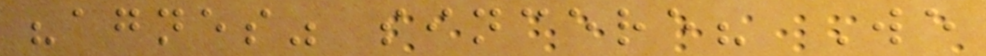"agnes" sincere? We
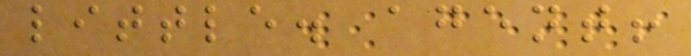little. agent!
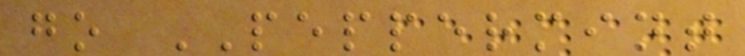go PEPPERMINT
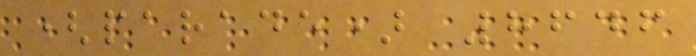(parade) 8646
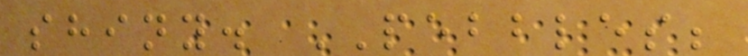shiny. PEBBLES;
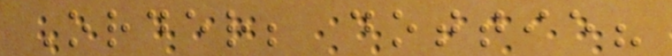Order; dottie?
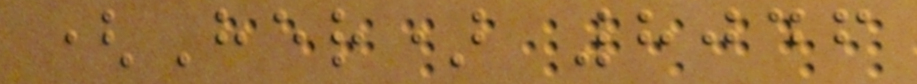(Her) 8046
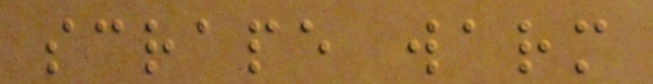scrape warm
